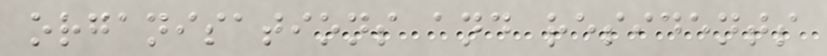organisations and residents
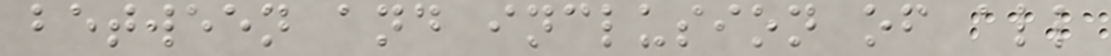between and inclusion of all
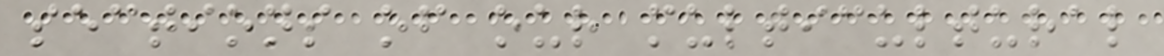sections of our multicultural
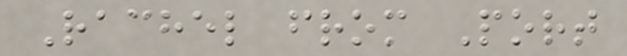Rachel from Port
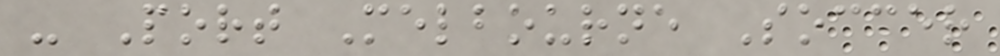- Port Melbourne Soccer
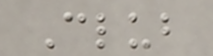Club
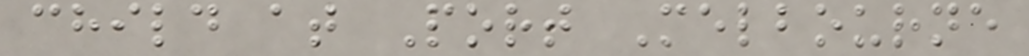child at Port Melbourne
